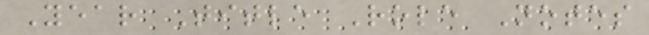Year Title Role Notes
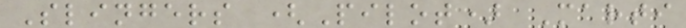Slingers (Pilot) Marti
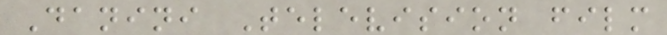Danini Television film
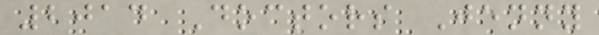2014 Doctors Jenny
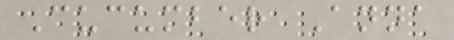Cucumber Anna
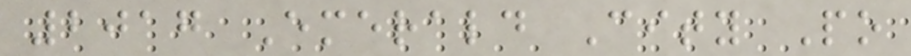2017 Emerald City Po
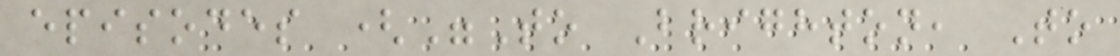episodes ("To Brighton, To
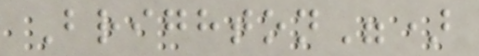Brighton")
